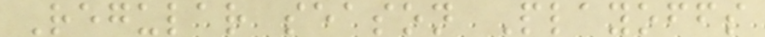Regular season Playoffs
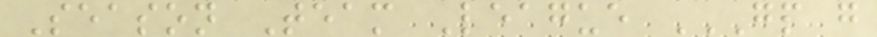Season Team League GP G
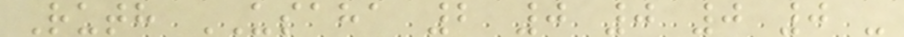Ruth USAHA 2 0 0 0 0 -
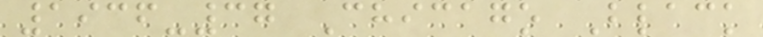1936-37 Chicago Black
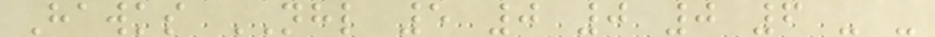Hawks NHL 5 0 0 0 6 - -
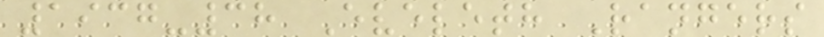1937-38 Eveleth Rangers
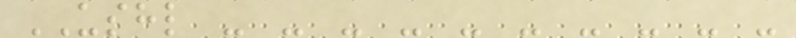USHL - - - - - - - - - -
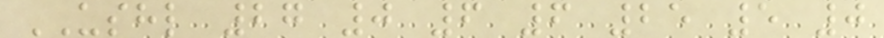USHL 27 0 6 6 25 5 0
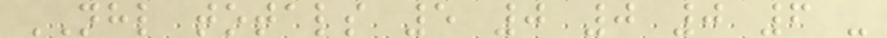NHL totals 5 0 0 0 6 -
